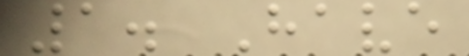1. Have
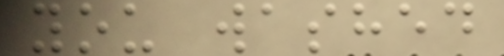you washed
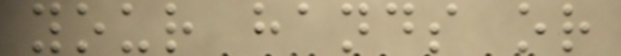your hands or
